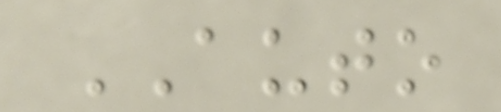AUTO
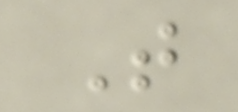T
